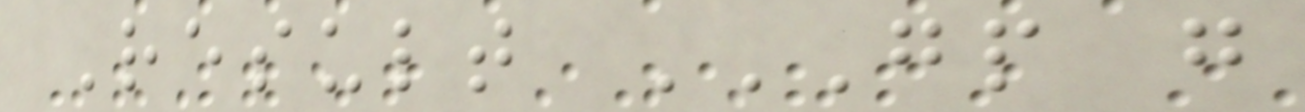Result GP G
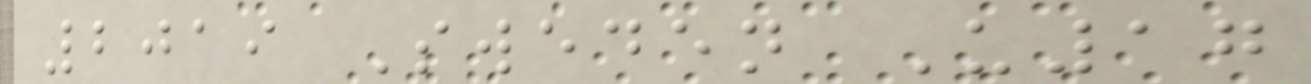2019 Sweden U17
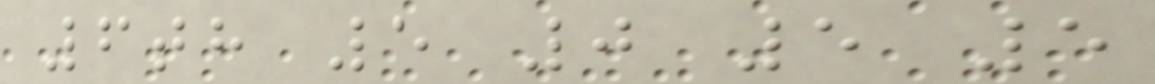6th 5 0 5 5
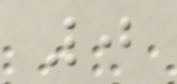0
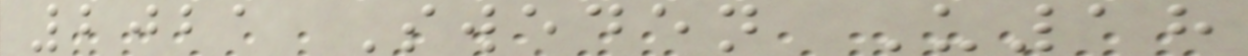2021 Sweden U18
